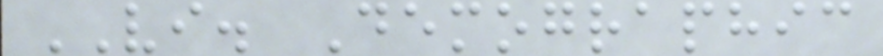VI. Demographic
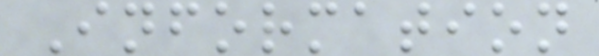Information
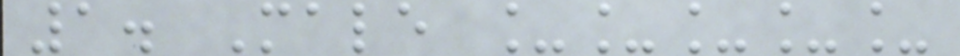1. Male _____
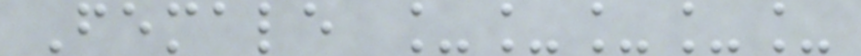Female _____
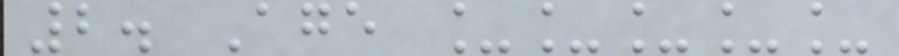2. Age _____
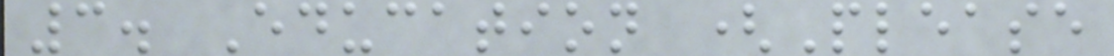3. Education (Please
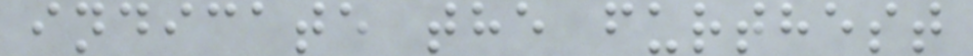indicate the furthest
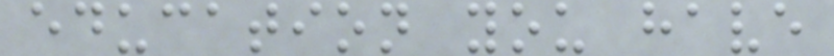education you have
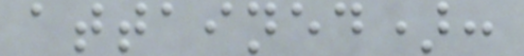attained):
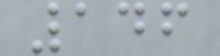146
